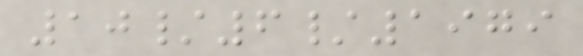10/6/1979
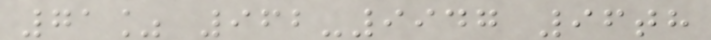71% 962-9947 96th
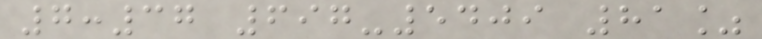7:37 697-5409 81%
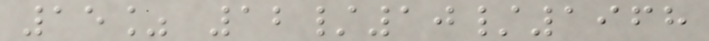15% 12/10/1968
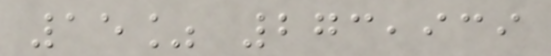15% 273,939
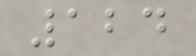124
